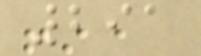291
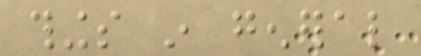things in general
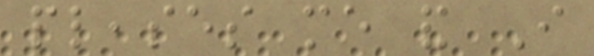pleases me and I
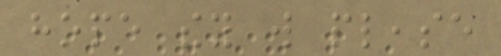hope they will please
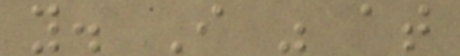you. I was at
